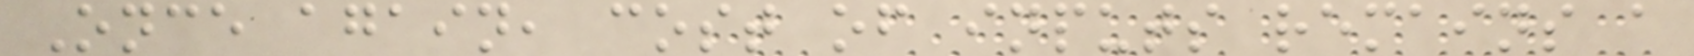Once again, cost of inputs remains a
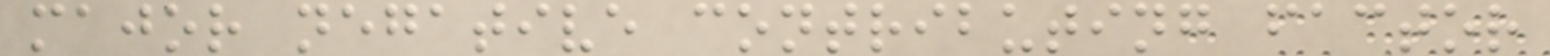major negative contributing factor
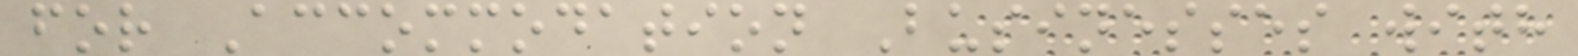for Accommodation Businesses with
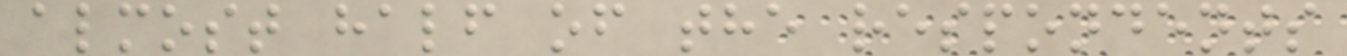almost half of the respondents
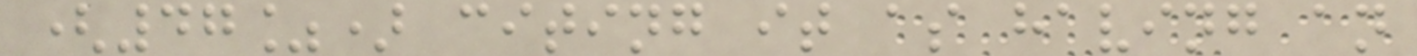(47%) citing it as having an
